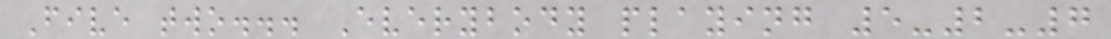Five two... Everybody playing 5-2-7
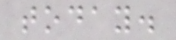today.
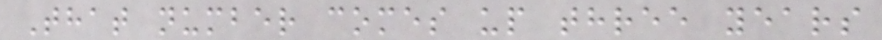That number comes up three years
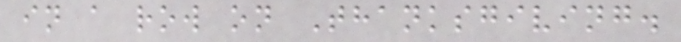in a row on Thanksgiving.
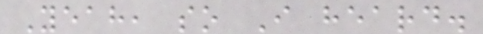Yeah, so I heard.
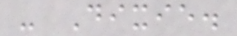- Dixie.
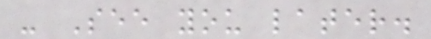- See you later.
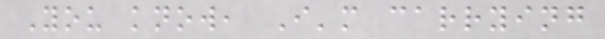You know, I'm carrying
